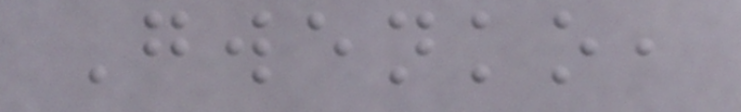Gwenko,
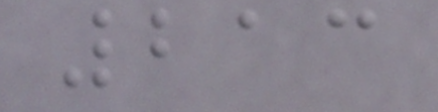213
